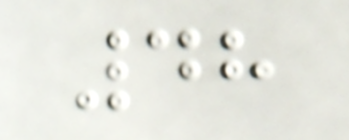48
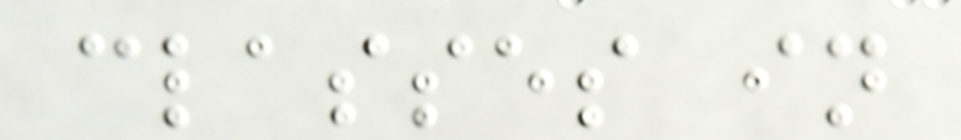classes in
